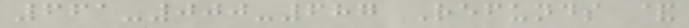661-000-687 Refunds &
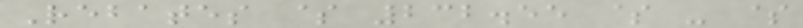Rebates $ 232.55 $ - $
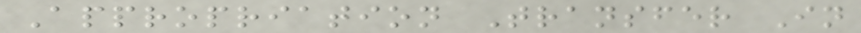Appropriation Transfer In
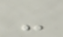-
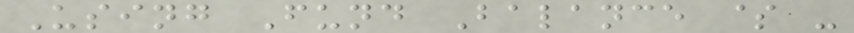Using Fund Balance $ -
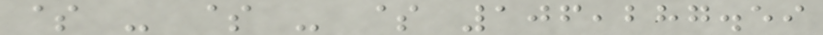$ - $ - $ 106,287.59
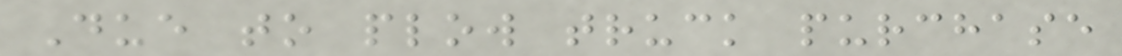Due to plow truck purchase
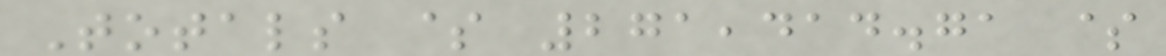Totals $ 271,414.71 $
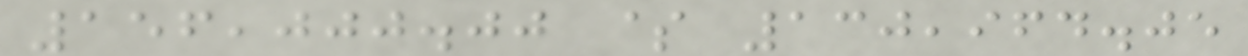156,000.00 $ 130,964.05
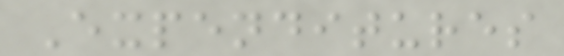Expenditures
